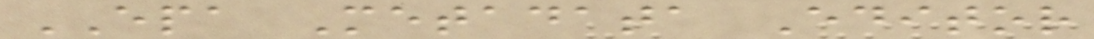EPA Metadata Editor
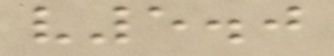v5.0
